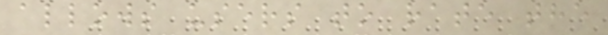allows users to rate the
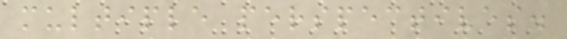multiple perspectives.
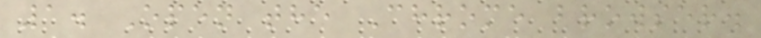1. Open the Chrome browser.
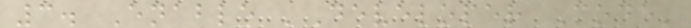3. Enable 'Developer Mode'
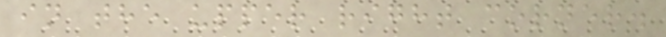in the upper right corner.
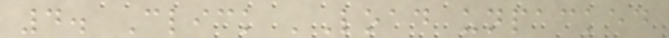4. Click 'Load unpacked
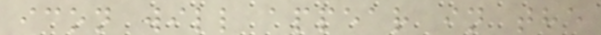icon will appear in the
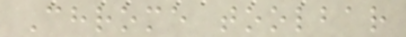Chrome toolbar
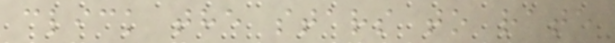click the stars to rate
